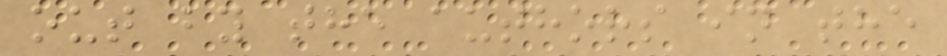out by the authors in the
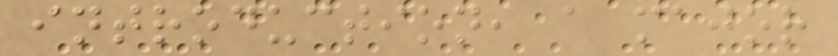introduction, a major
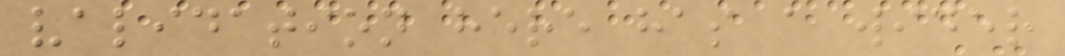validation here has a wider
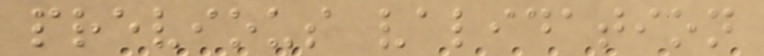previous validation
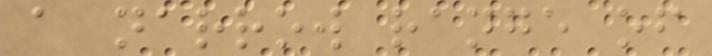a narrow range of
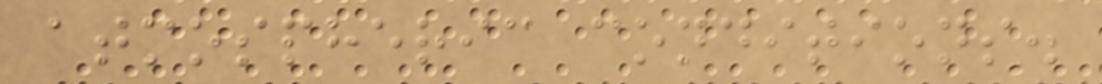atmospheric conditions.
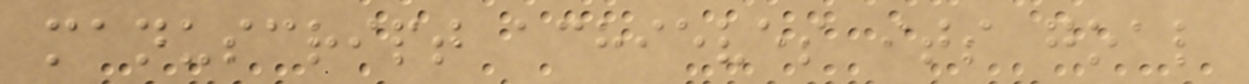manuscript achieves its goal
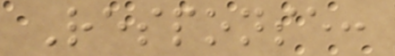Response:
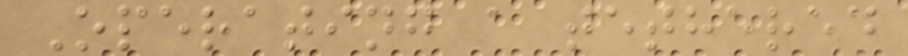Operating a tethered
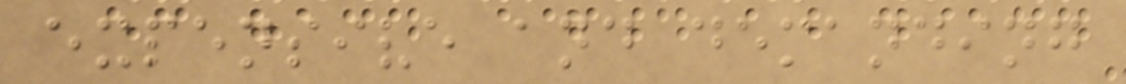expensive and demanding
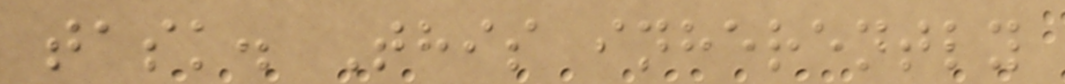task. This inherently
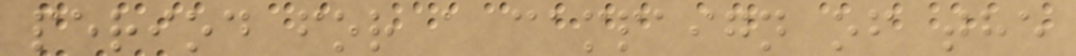period for a campaign of the
